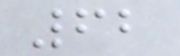62
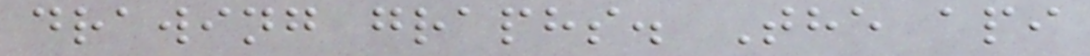drawing graphs. The api
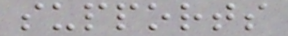supports
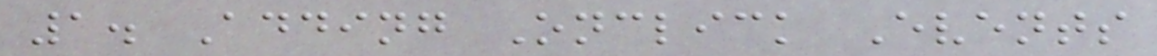1. Adding Onclick Events
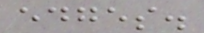edges.
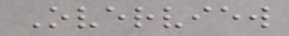Overview
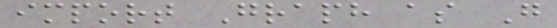import Graph as G
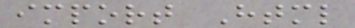import Html
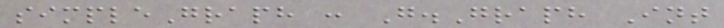simpleGraph : G.Graph Int
